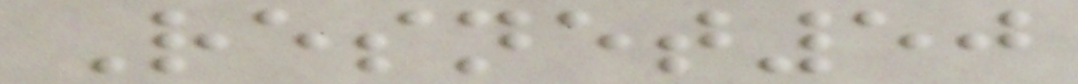Resnet50
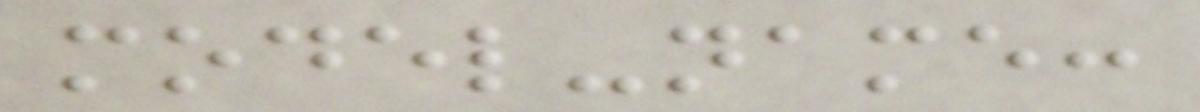model-name:
